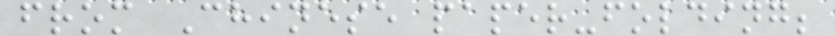from Chinese paper-folding;
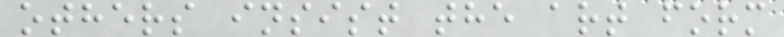others insist the art form
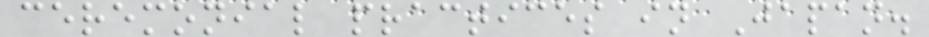ceremonial practices in Japan.
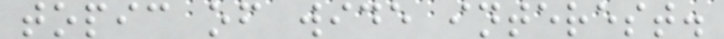topic of wide interest.
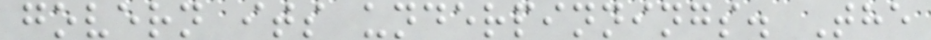govern its underpinnings. The
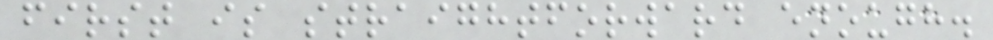first is straightforward enough.
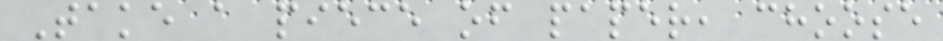Take a piece of paper, choose
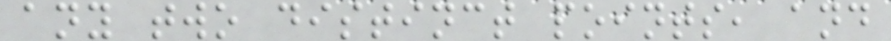any two distinct points, and
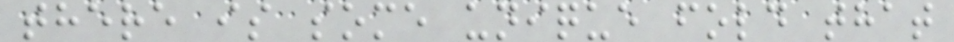there is some unique fold that
